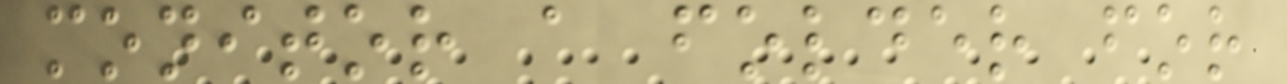monitor a folder for
